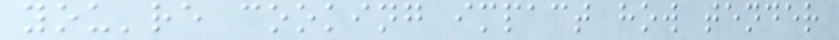you're cooking impact how tender
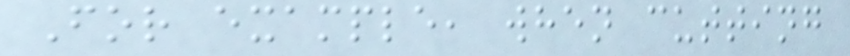For example, when cutting
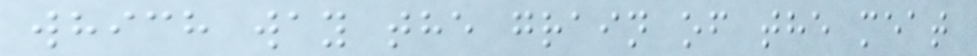which way the grain of the meat
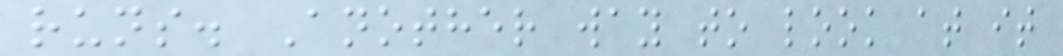runs. Another way to look at it
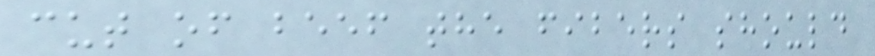cut of beef the fibers should
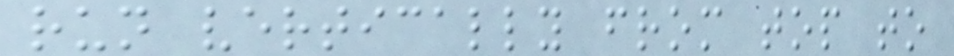run vertically from top to
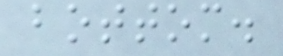bottom.
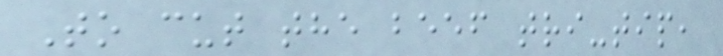To cut the beef tri-tip,
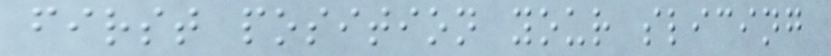first position your slicing
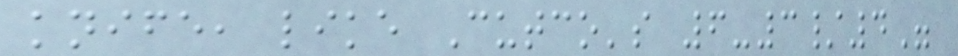knife, like Cutco's 6-3/4"
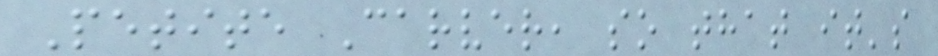Petite Carver, so that it's
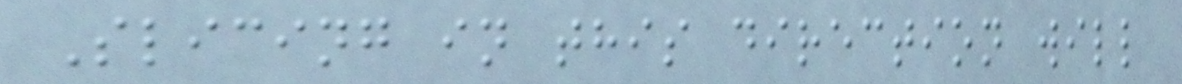Slicing in this direction will
